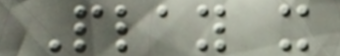Play it
